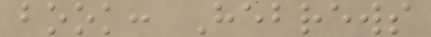book: Hebrews
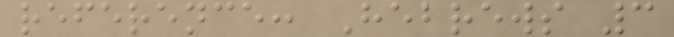reference: Hebrews 3
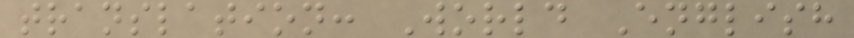translation: World English
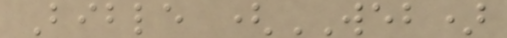Bible (WEB)
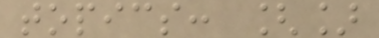topics: []
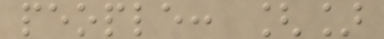people: []
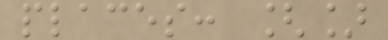places: []
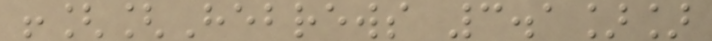![[Hebrews 3.1]]
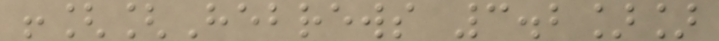![[Hebrews 3.2]]
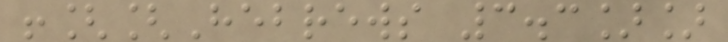![[Hebrews 3.3]]
